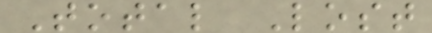Total Lost
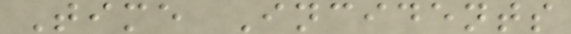Time Incidents
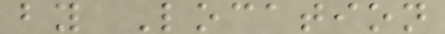by Location
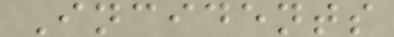Incidents
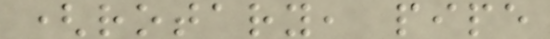(rotary, pipe
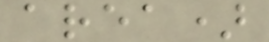area)
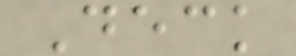Deck
